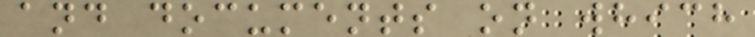and documents on which
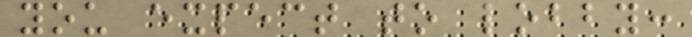you expect to lobby:
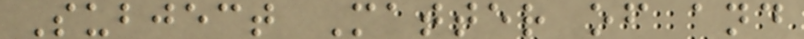Subject Matter of and
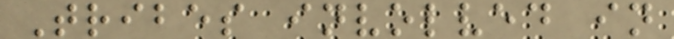Tribes involved in
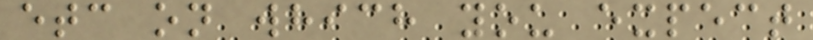etc on which you expect
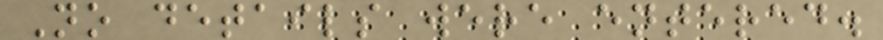No details were entered.
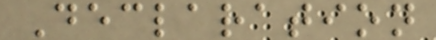Declaration
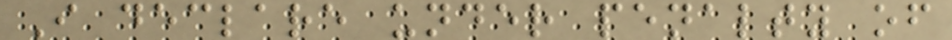I declare under penalty of
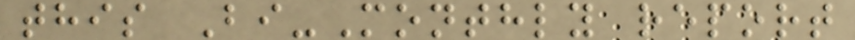this Bi-Monthly report
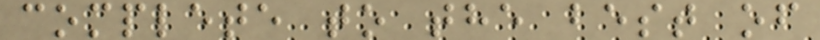complete to the best of
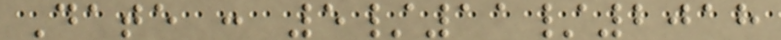Date : 5/11/2018
